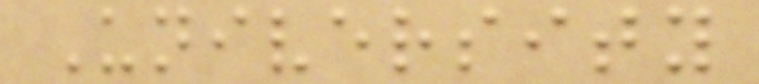University
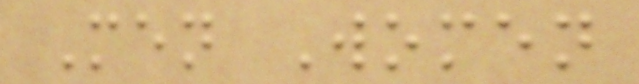Men Women
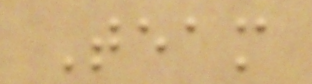Team
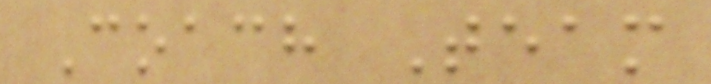Coach Team
